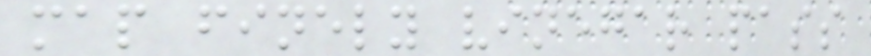map finely vinegar pass
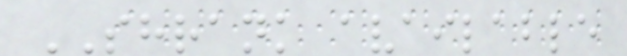SHRANK available
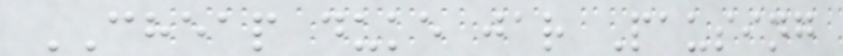CHEAP duke jar Pausing
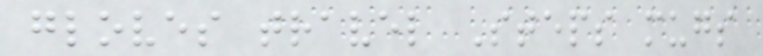gloves travel Steps mugs
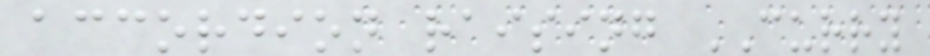accordion raising CURRY
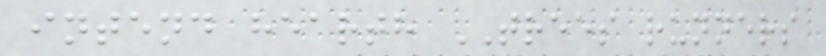intend hearth TREES runners
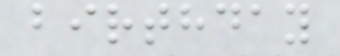birthday
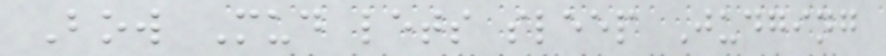Bow Mud lets sleep Judging
